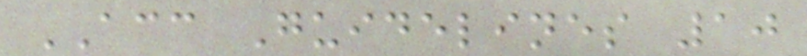ACC Guidelines 10
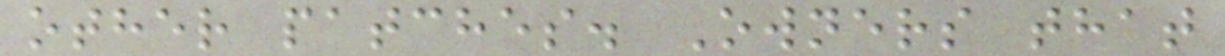other patches. Owners that
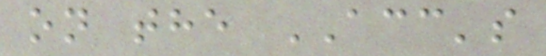on the ACC's
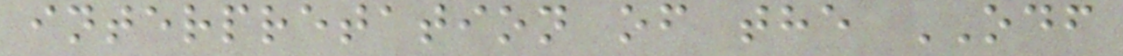interpretation of the ODF
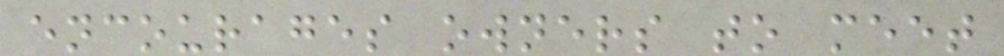encourages owners to meet
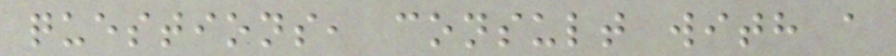questions, consult with a
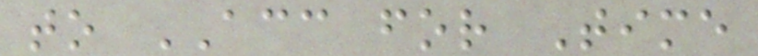to ACC for Time
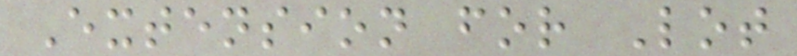Extension for Lot
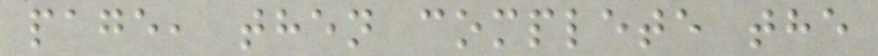page, then complete the
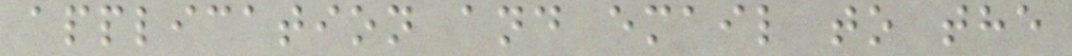application and email to the
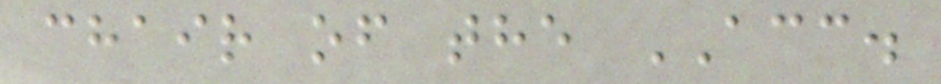chair of the ACC.
